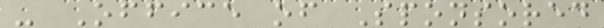- Office of Sponsored
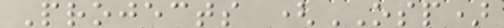Projects (OSP)
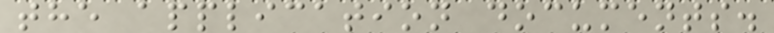the application documents.
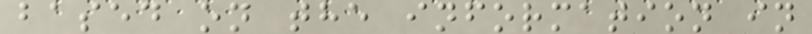based on the information in
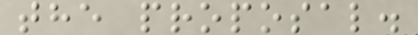the proposal.
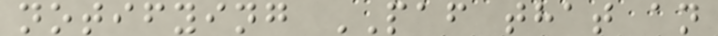notifying PAF that an
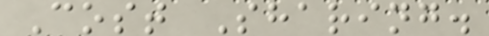Cost Sharing.
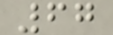67
